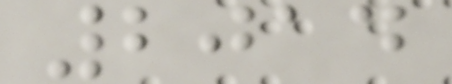2014
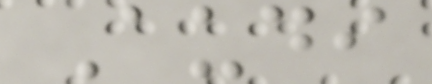Audi
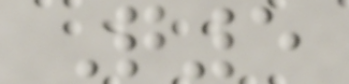Q5
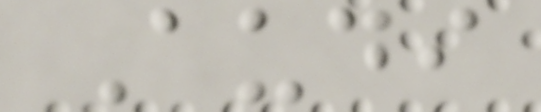Audi
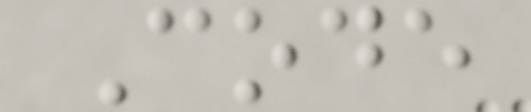Code
